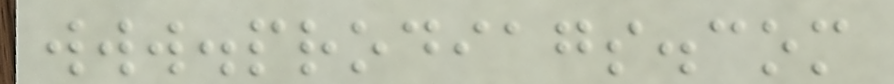www.prodiags.com
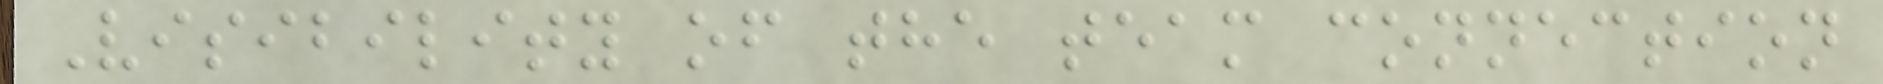Visibility of the team connection
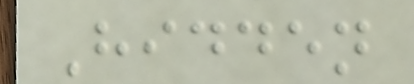Hidden
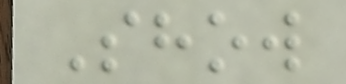Show
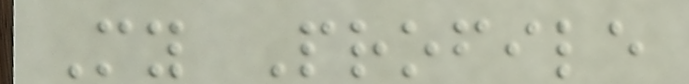My Profile
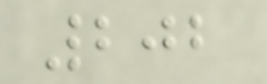202
